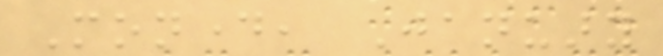Monday, January
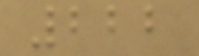222
